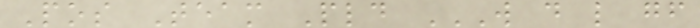Pos Team Pld W D L GF
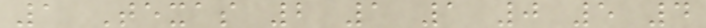1 Texas 2 1 1 0 5 4
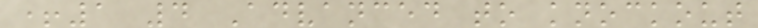+1 4 Advanced to knockout
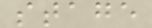stage
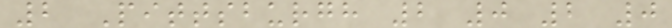2 Pittsburgh 2 0 2 0
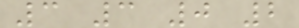3 3 0 2
